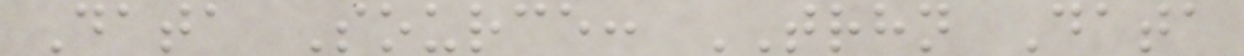Data Source: TRHN Data
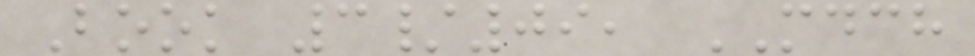Book 3/09, MDCH
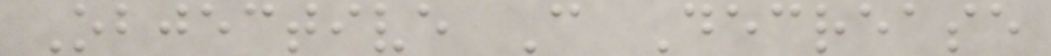Objective C Decrease
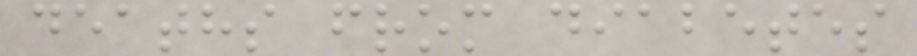deaths from diabetes
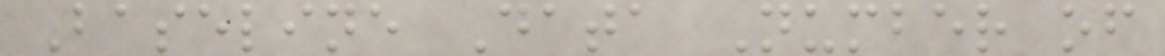Baseline Data Number of
